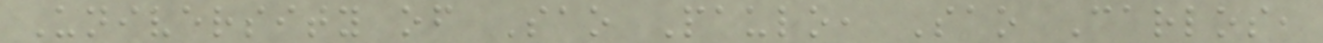University of Sao Paulo, Sao Carlos,
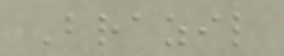Brazil
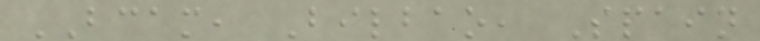BCAM, Bilbao, Spain
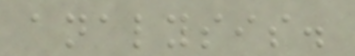analysis.
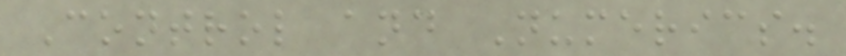Control and Numerics.
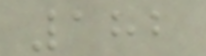182
